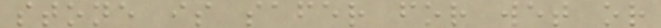stone is safer for wet or
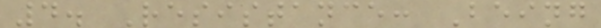4. Resistance: Being
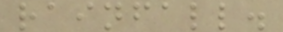rainfall.
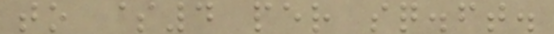to $4 per sq.ft.
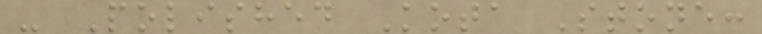- Polished Kota Stone:
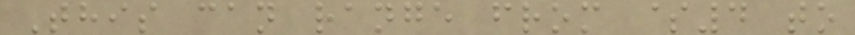This can range from $4 to
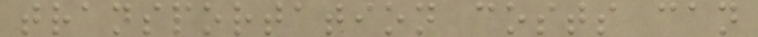transportation costs can
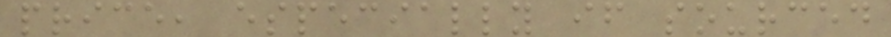price, especially if sourced
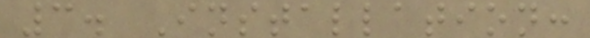3. Installation:
